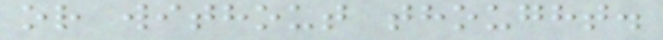or without thought.
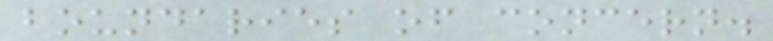boundaries of concern.
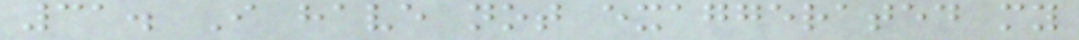31. I have not exaggerated my
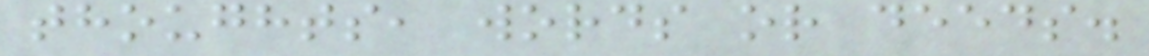thoughts, words or deeds.
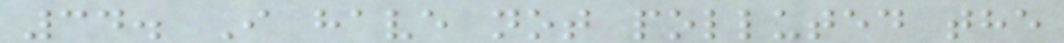34. I have not polluted the
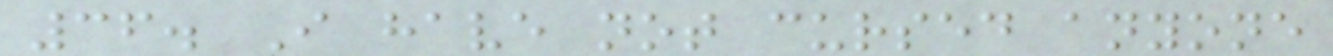36. I have not cursed anyone
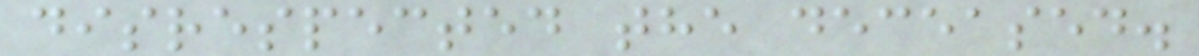disrespected the deceased.
